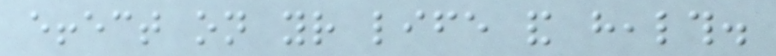effect on your life and health.
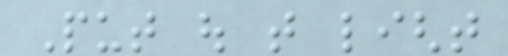Put out that light
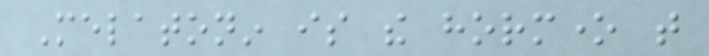Melatonin is the hormone that
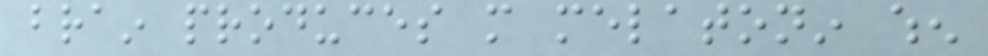brain produces more melatonin when
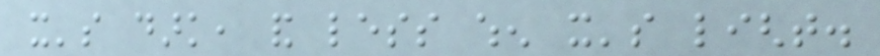it's dark, and less when it's light.
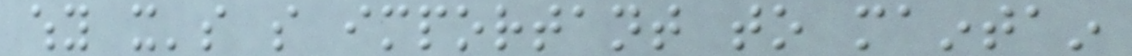why it's so important to maintain
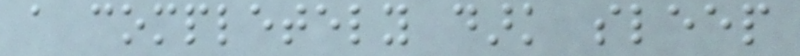a completely dark sleep
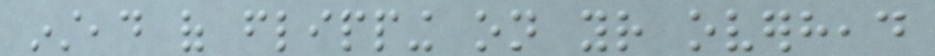instead of flipping on your overhead
